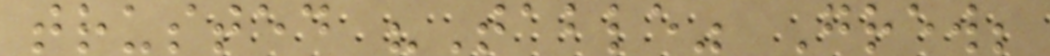trusted "Table" Grew;
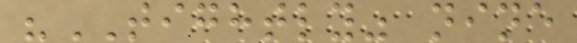"TIGHTLY" nine
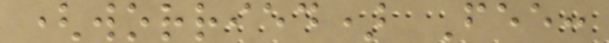(worried) Fee:
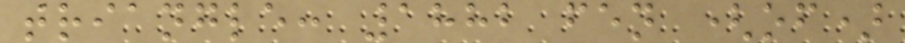triangle: 1882 fen (of)
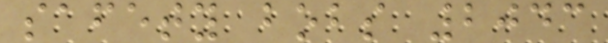safety bobs 2043
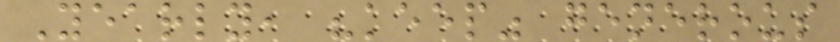Yearly, "keep" generous
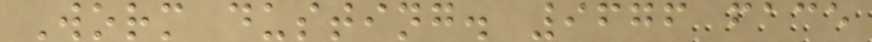Worm dusting. 9676 face
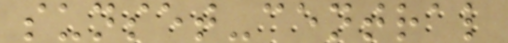sunset-central
